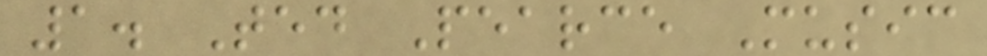1. Ted Pearce Music
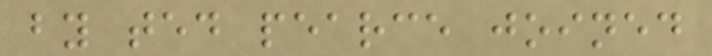by ted pearce joined
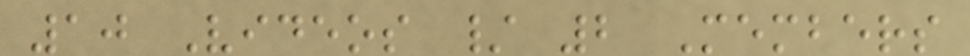10 Videos / 2 Members
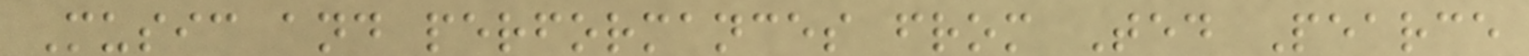Music and performances from Ted Pearce
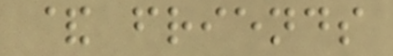& friends
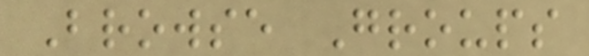Browse Groups
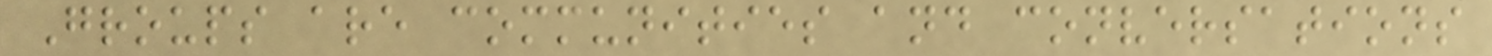Groups are communities and conversations
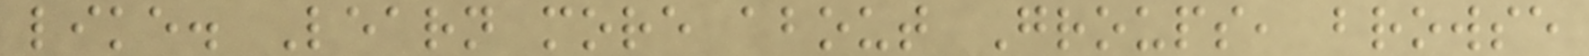like. Learn more about Groups, browse
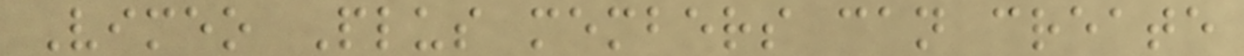Vimeo Plus members can create
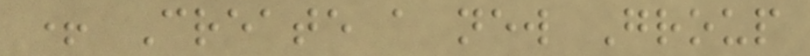+ Create a new Group
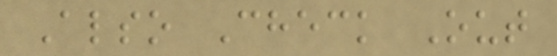Also Check Out
